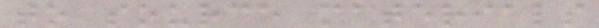to source materials
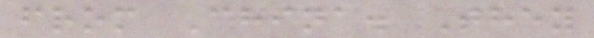from China. They
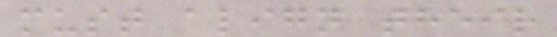must align their
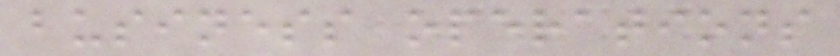business operations
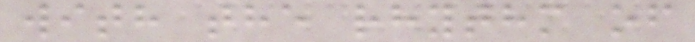with the rhythm of
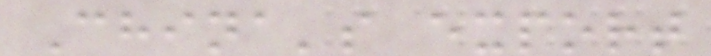China's export
